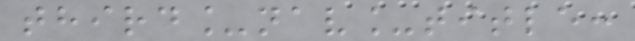third_nav_title:
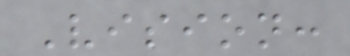Vision:
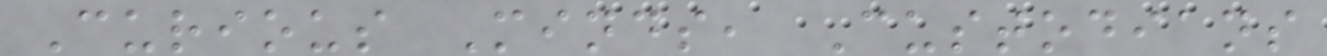Curious Minds, Custodians
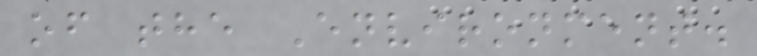of the Environment.
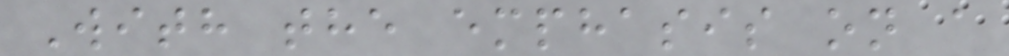With the emphasis on a
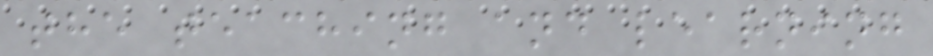the teaching and learning
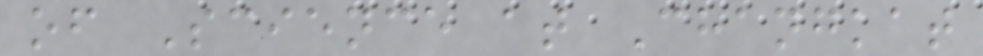of Science at Changkat
